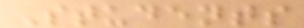Students
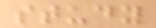study
